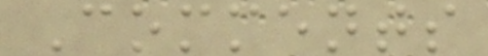Comments
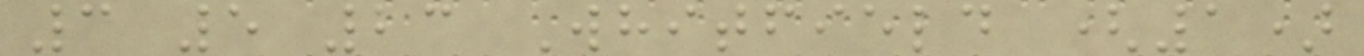3 5 23 Whitfield (1)
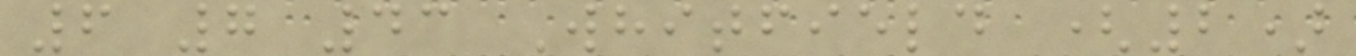6 7 43 Whitfield (2)
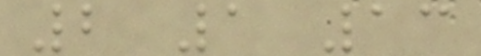2 1 13
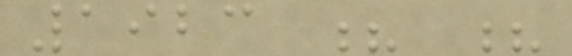1923 ? ?
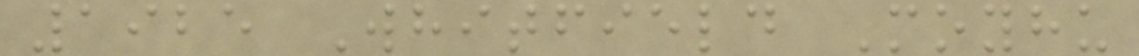1925 Whitfield Moyhu
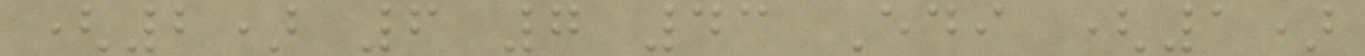(2) 6 7 43 Edi (1)
